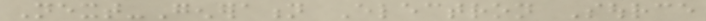Next-Generation Electron Source
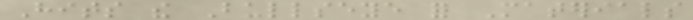Hits the Bullseye for Materials
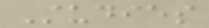Studies
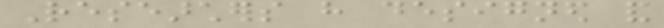Researchers have designed and
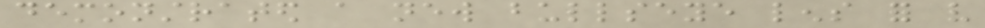demonstrated a new bullseye lens for very
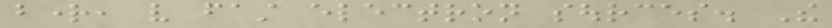bright, very fast electron sources. The
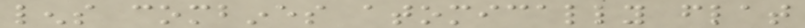lens combines atomically flat
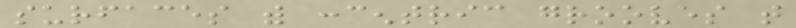surfaces with concentric grooves that
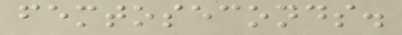femtoseconds.
